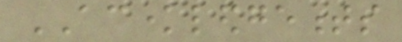ACKNOWLEDGEMENTS
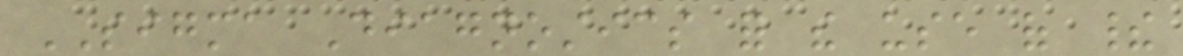SIGMA Diagnostics for the use of their
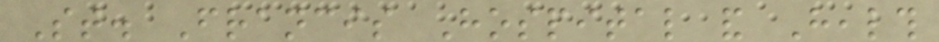St. Francis Hospital and Health
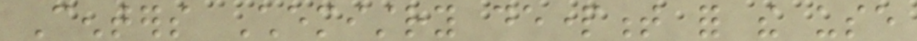Centers Chemistry department for the use
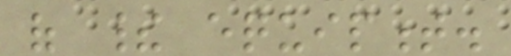of their equipment.
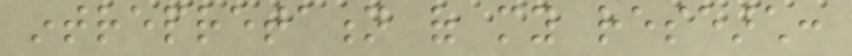intrepretation of my research:
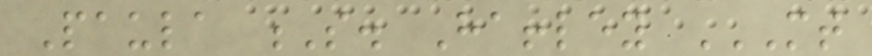Paula S. Haffley MT
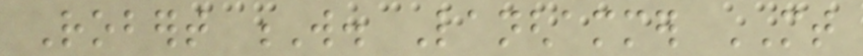Robert W. Langhammer MT
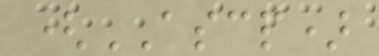(ASCP)
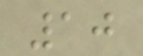10
